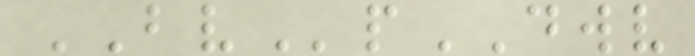BVpDWV
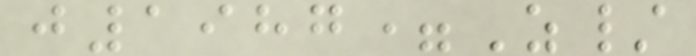j1987=Z/
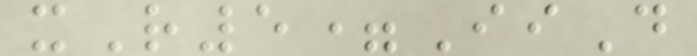xR5=IiD
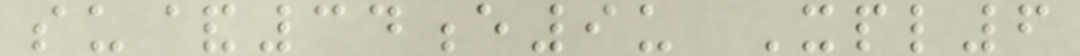su&34e9u Xpl6
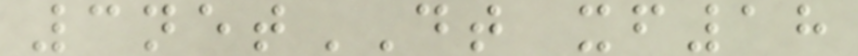3netDT xf18
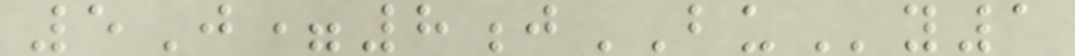5J=8jBUy1
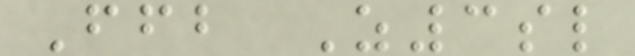Ffb Z3sl
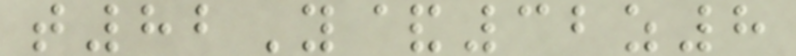t82Y&32z8
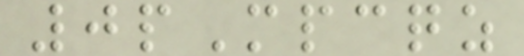0pMpcqz
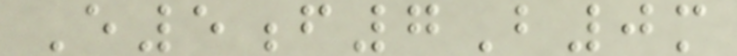E5f7B0m
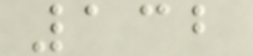132
